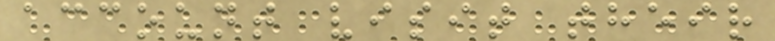account visit their
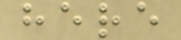here
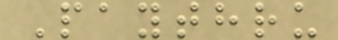Paythru
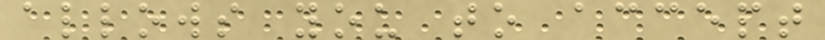allows you to accept
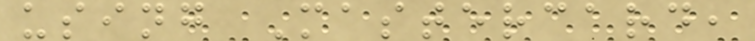using Mastercard,
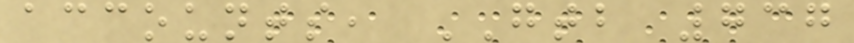accounts, GTB 737
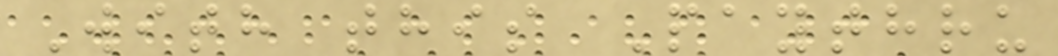With this Paythru
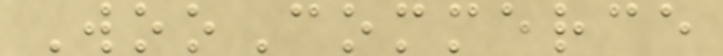WooCommerce
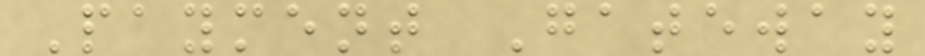Payment Gateway
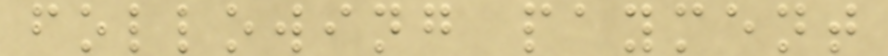following payment
